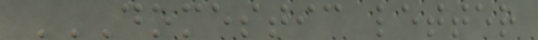DOMESTIC LETTER
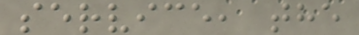service, the
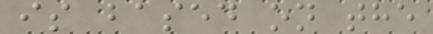is based on the
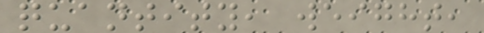quantity, weight,
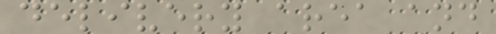delivery area and
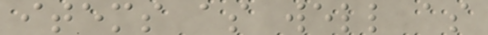items as well as
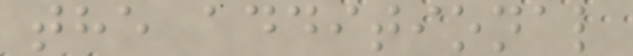the additional
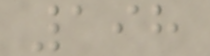198
